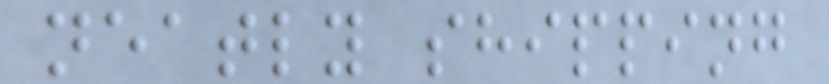neatly shipping
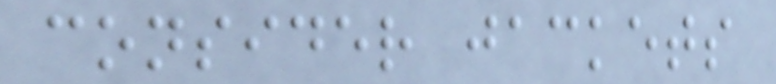consider jackets
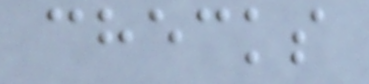checks
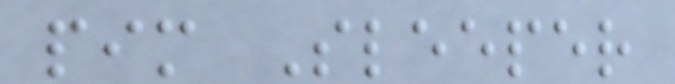pim Sleeper
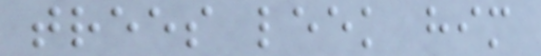trees leek him
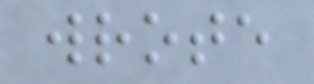wrote
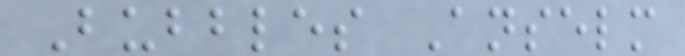Bubbles Anselm
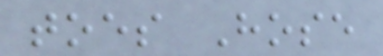toes Hose
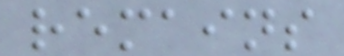remains
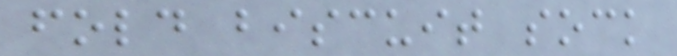fold biscuit sock
